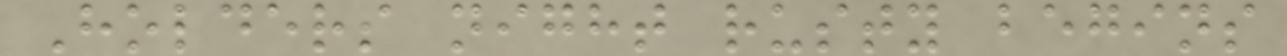Holders night rusty begins
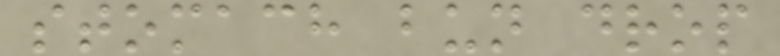stomach bun drop
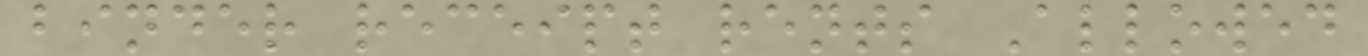binder receipt rents Allowed
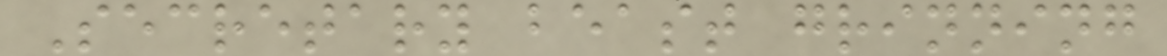Secretary beast grinning
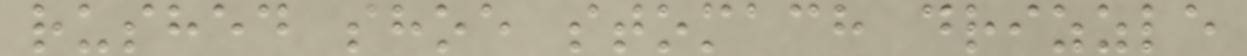rushed shoe stomach drizzle
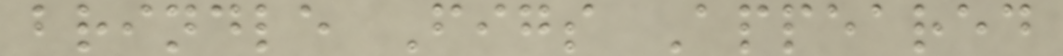brindle Figs Appeared
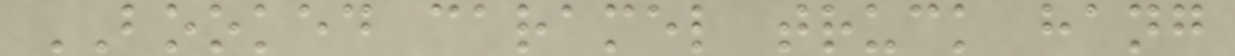BOOKED caramel truck hang
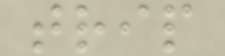trip
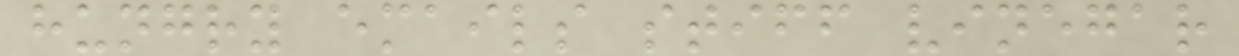hungry emails stiff vinegar
